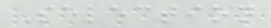Selection
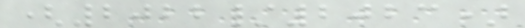(2022/2023)
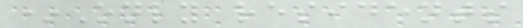*Only residents
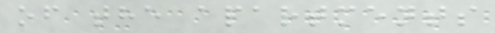of the apartments
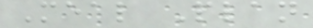Meal Plan
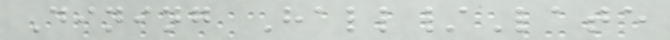Dining Hall/Late
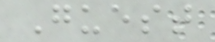Guest
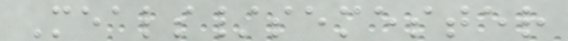Meals/semester
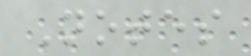Notes
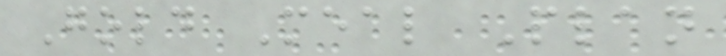Gold Meal Plan
